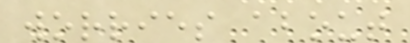worries about
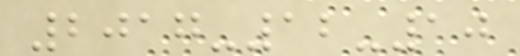2017-12-10
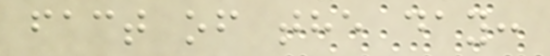fact of the day:
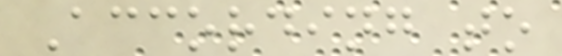According to
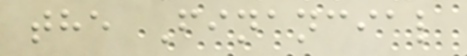the Financial
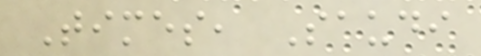Times, Saudi
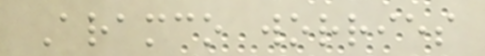Aramco worries
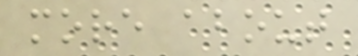more about
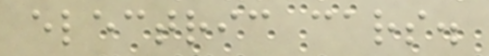electric cars.
